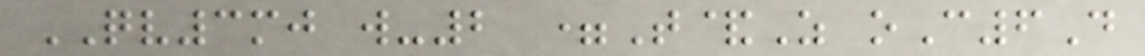QV3mj w-2 =T&Z oC6D
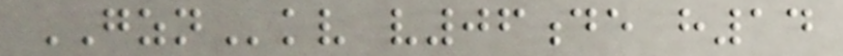GZNkv v06de h14
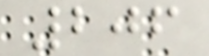206
